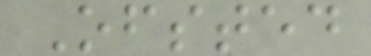Ofsted
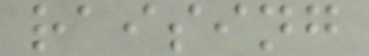raising
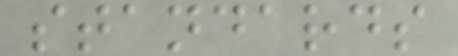standards
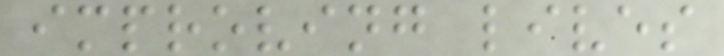improving lives
